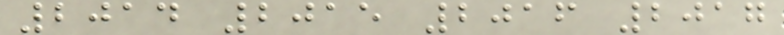2014 2015 2016 2017
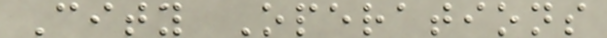City Operations
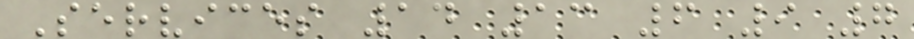Services 14 13 6 9 7
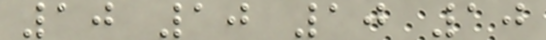10 10 10 10
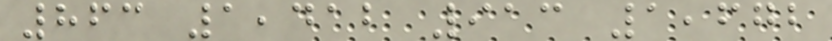863 1,412 913 1,672
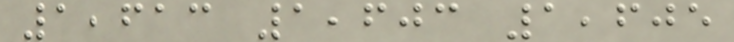1,613 1,603 1,605
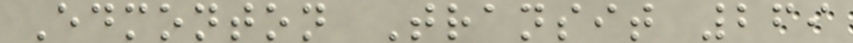Edmonton Transit 269
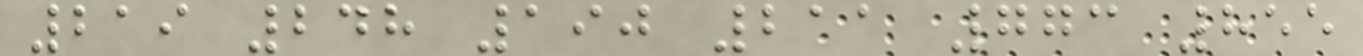219 248 190 211 773 855
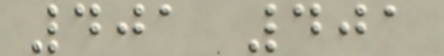401 401
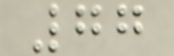77
